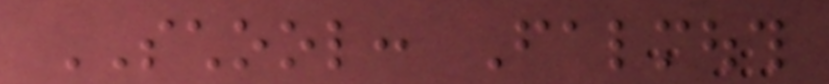SCHOOL: Falmouth
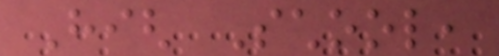High School,
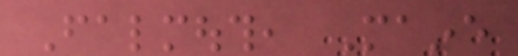Falmouth, Maine
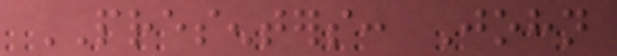PRESENTERS: John
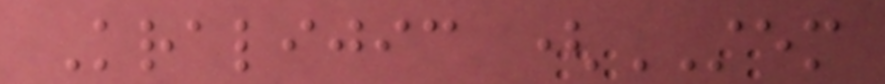Kralijic (STEM
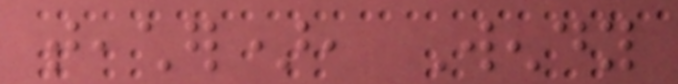teacher), Wendy
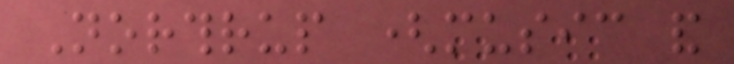Northrup (music and
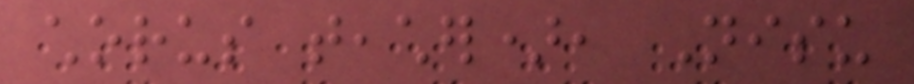chorus teacher), Nisu
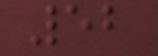52
